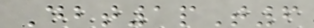Dbt1pT6
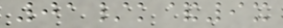01/k&9x
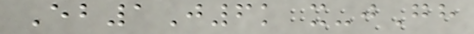Eb1J6k x-jGh
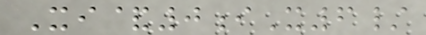Xi&0iX6/
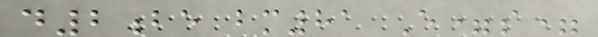d2be bm81 E=s=
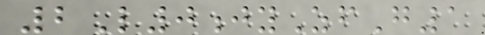2L0jyZfG1
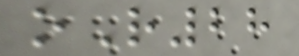oR28
